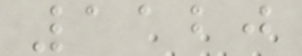1120
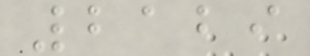2129
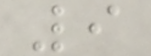9
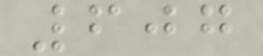607
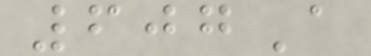607A
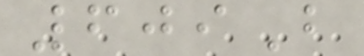609B
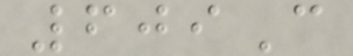609C
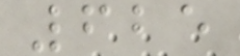625
